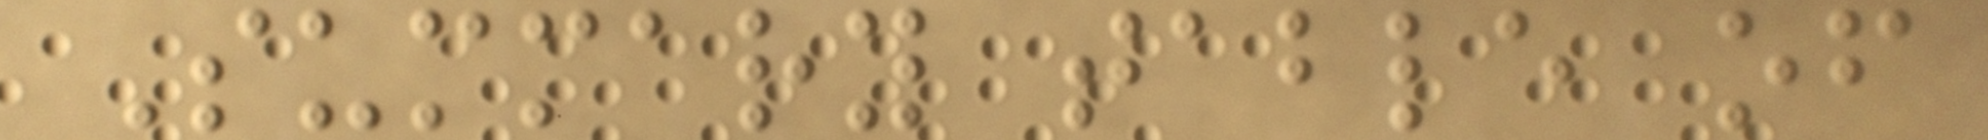Summary table of
